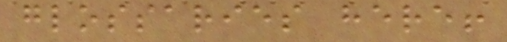glossaries here!
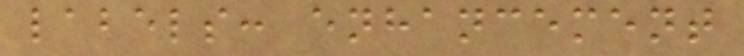labels: enhancement
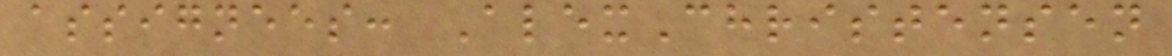assignees: AlexChristensen
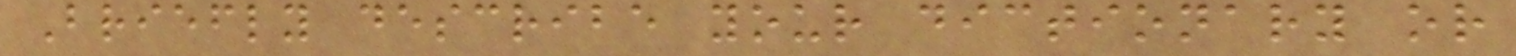Briefly describe your dictionary or
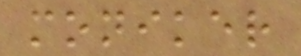moniker
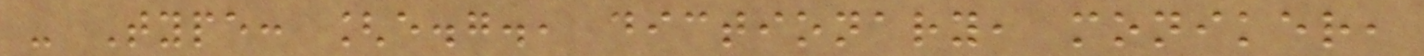- Type: [e.g., dictionary, moniker,
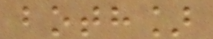both]
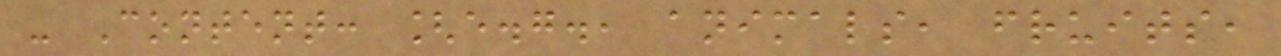- Content: [e.g., animals, fruits,
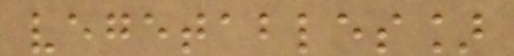vegetables]
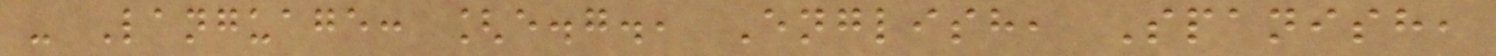- Language: [e.g., English, Spanish,
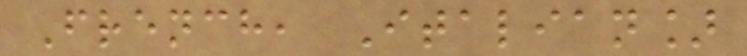French, Italian]
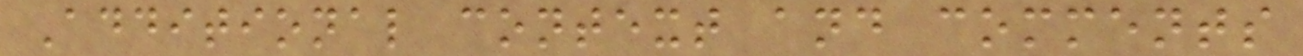Additional context and comments
